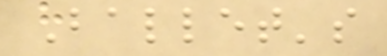Ballet's
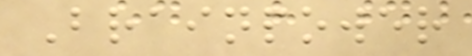Brainpower
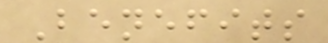Benefits
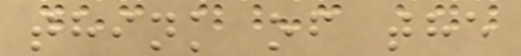think of the
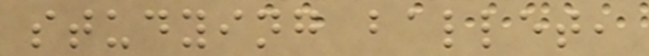studying ballet,
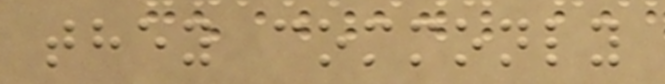they commonly
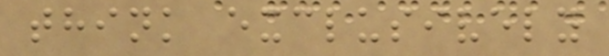think exclusively
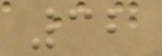32
